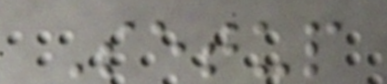Setup
